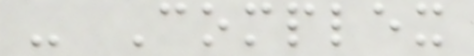- Complex
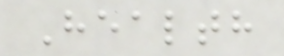Health
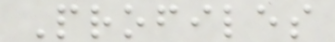Profiles
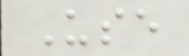Use
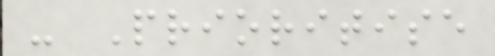- Prioritise
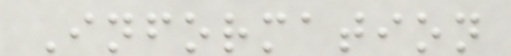Information
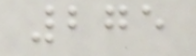275
